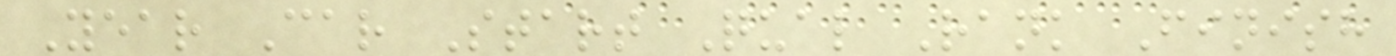Year Car Start Qual Rank Finish
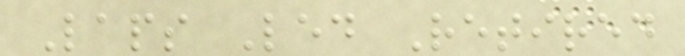Laps Led Retired
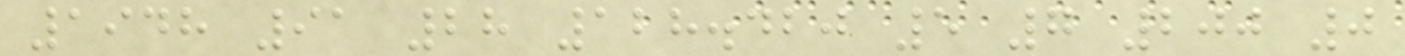1948 91 28 128.420 5 7 200 0
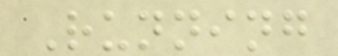Running
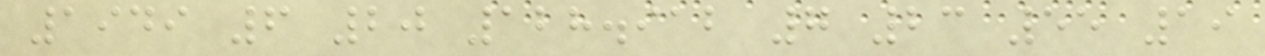1949 6 20 128.912 7 23 55 19
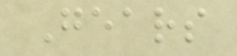Gears
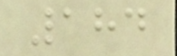184
